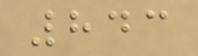843
